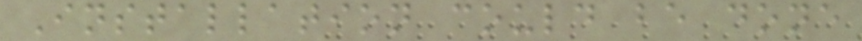Installation could be done
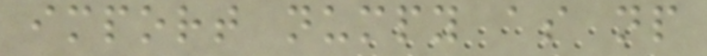import numpy as np
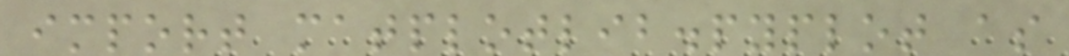import matplotlib.pyplot as
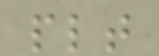plt
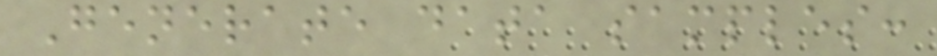Generate data samples:
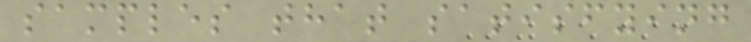samples that satisfying
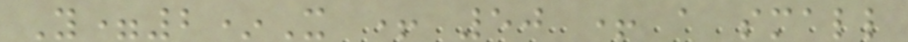Y=2*X + 50 + a small
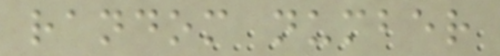random number
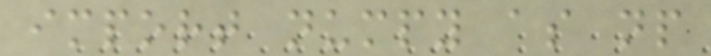import numpy as np
